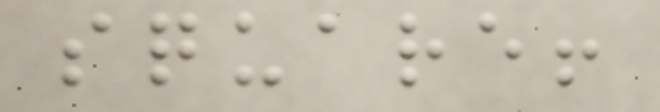square!
